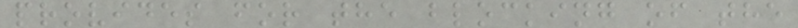provides for the blocking of the
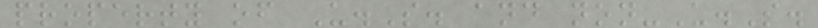property of U.S. and non-U.S.
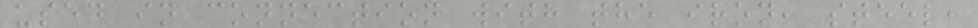used in connection with the iron, steel,
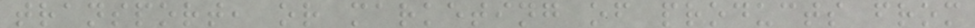transport, or marketing of products from
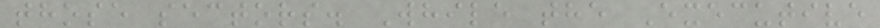those sectors. While the Executive
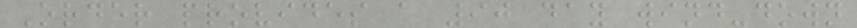Order provides a 90 day wind-down
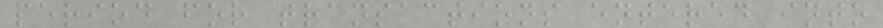period for transactions entered into
